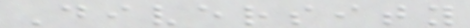Diversity
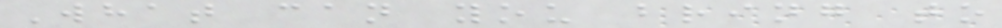What can you bring to
